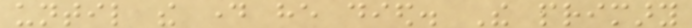until the day he died. The primary
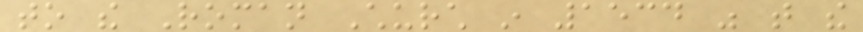to the Roman Church in 1534 was that the
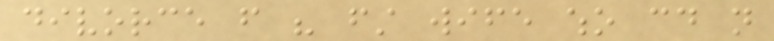divorce from his first wife who could not
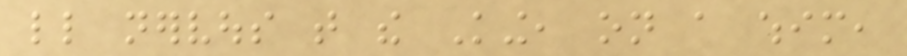little nervous that the King, on a whim,
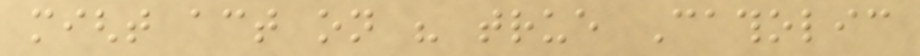might act on his true Catholic
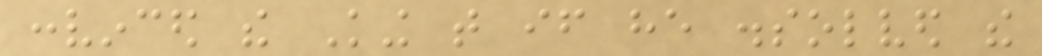convinced the King that if he dissolved the
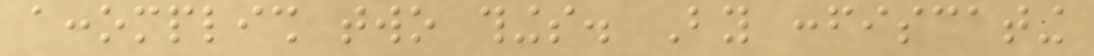accomplish two things. By confiscating
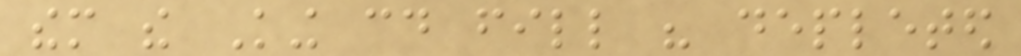them the King could fill his depleted
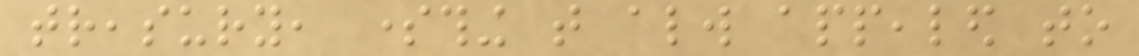treasury, something that always appealed to
